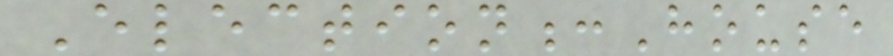Election:House
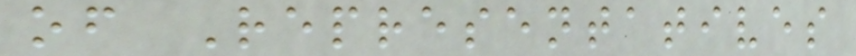of Representatives
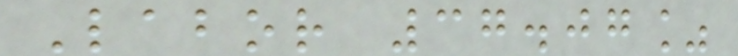Labor 37.07%
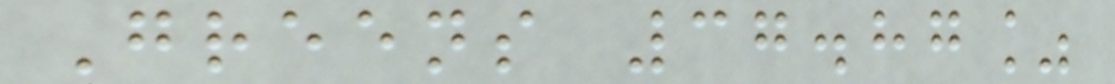Greens 37.87%
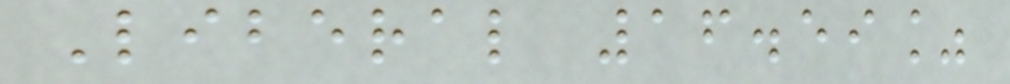Liberal 16.59%
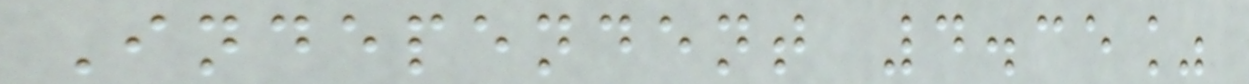Independent 4.35%
